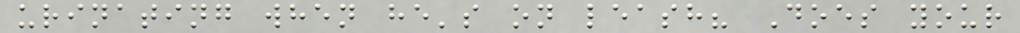urinating when he's on leash? Does your
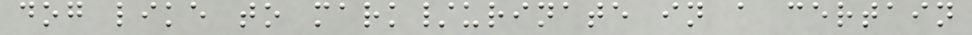dog like to mark/urinate in a certain
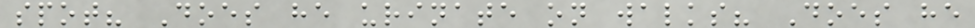spot? Does he urinate on walks? Does he
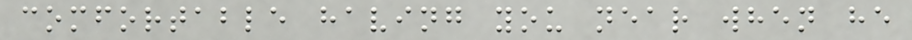comfortable having you near when he
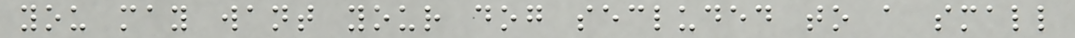you may want your dog secluded to a small
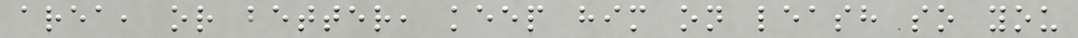area, or better, keep him on leash so you
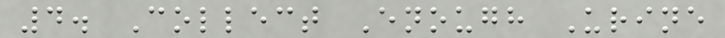4. Collect Enough Urine
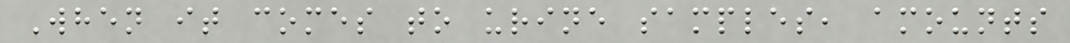When it comes to urine samples, amounts
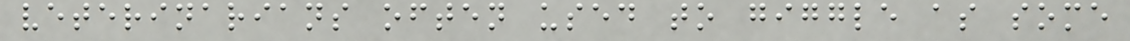veterinarians often used to giggle as some
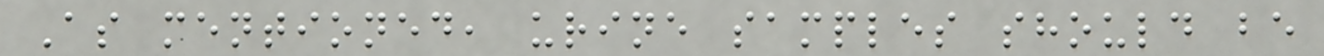As mentioned, urine samples should be
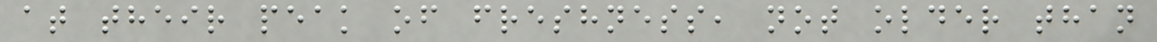at their peak of freshness, not older than
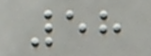58
